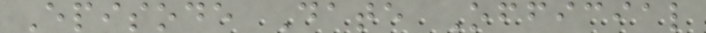Episode Date Official
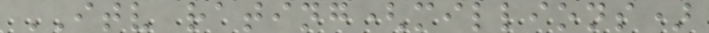ITV rating(millions)
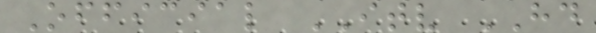Official ITV HD
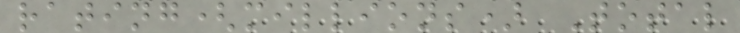rating(millions) Total
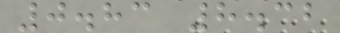0.83 8.32
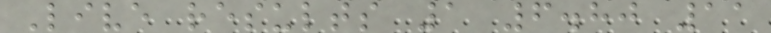Live results 1 6.80 11
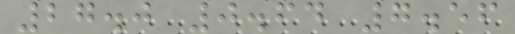27.0 0.64 7.56
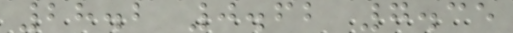28.2 0.62 7.35
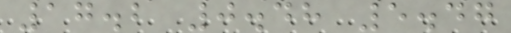17.2 0.48 5.47
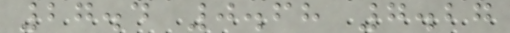27.4 0.68 7.27
